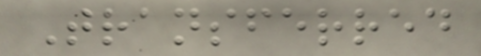Transferred
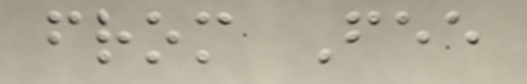from Fee
